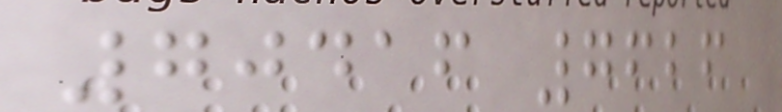70416 7626
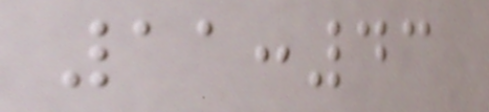11:43
